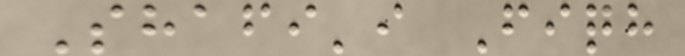Shafi'i Fiqh
